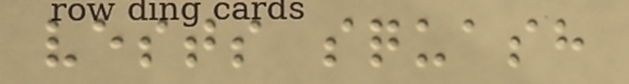vests squash
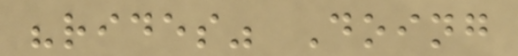"rides" Doing
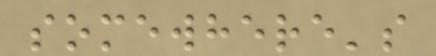somewhere's
